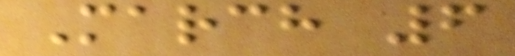March 6
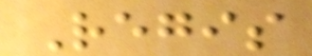Regis
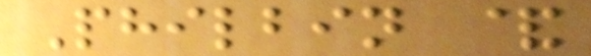Philbin &
